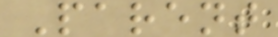Parent
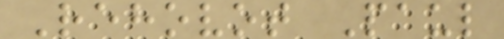Rehovot Paul
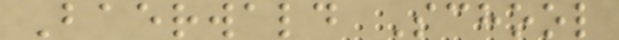Baerwald School
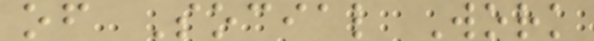of Social Work
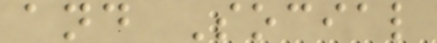and Social
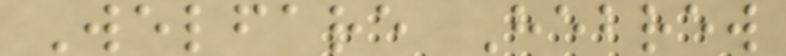Welfare Hebrew
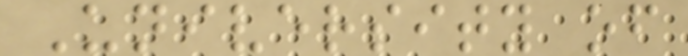University of
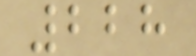228
